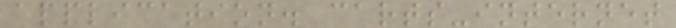application. carts-internet
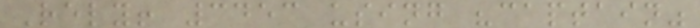Rely! 3453 using "captain"
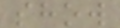show
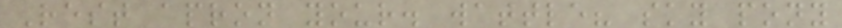Rest apron your. wattle? sky pony
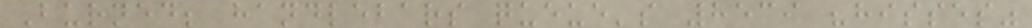Burned; handlebars queue's 8539 "hisses"
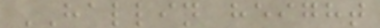HALLIN height
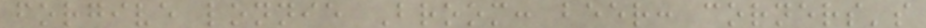forgive lonnie Broom: beer: corners's
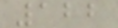122
